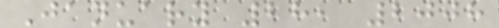January 28, 2008
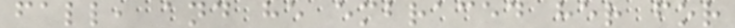fall, and he embraced her for
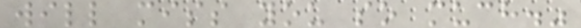will miss you so much."
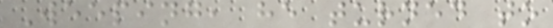Weeping, he turned to
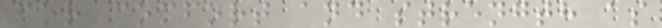for comfort and strength as
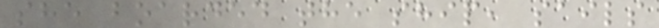she boarded the ship, sails
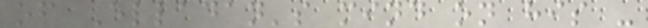of Elladan's mind on his -
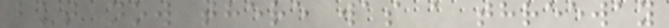but now there was a threeway
